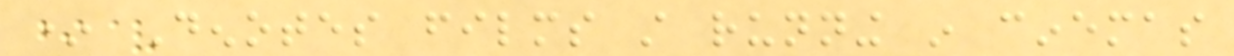* Denotes films still running in cinemas
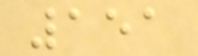151
